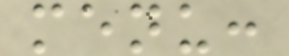menu:
